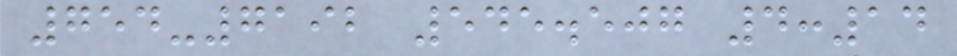754-7192 545.507 4:14
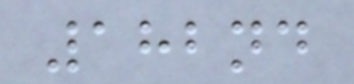182nd
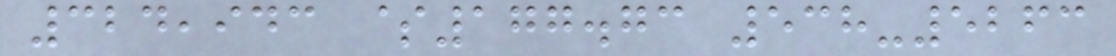324,943 $177.73 538-5263
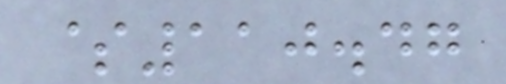$110.47
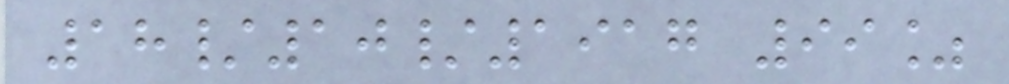18/10/1917 99%
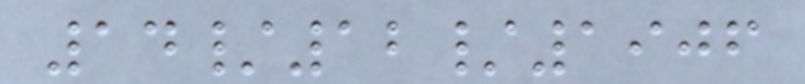14/12/1906
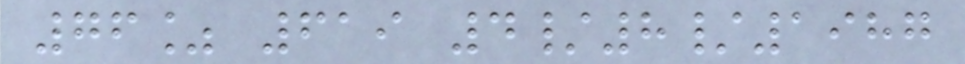76% 619 4/8/1987
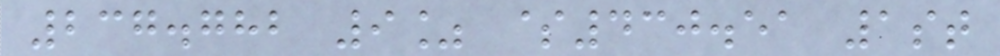237.782 9% $430.51 1st
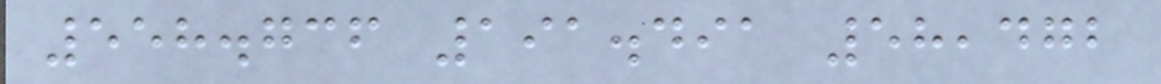558.736 191.491 58,472
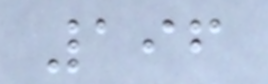196
